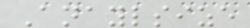Anaylsize
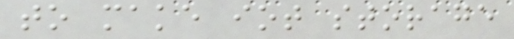to make iot storage
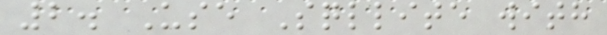2. Use Sqllite with
